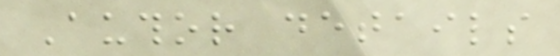Author details
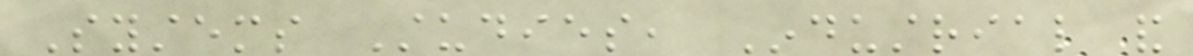Systems Studies, Industrial and
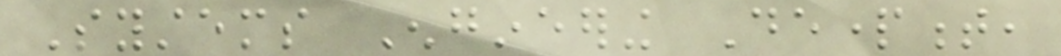Systems Engineering Department,
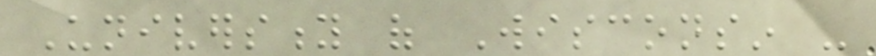University of Wisconsin -
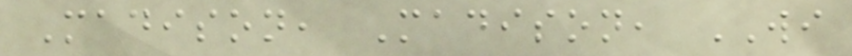Madison, Madison, WI
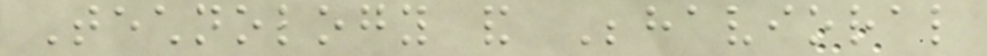Technology and Behavioral
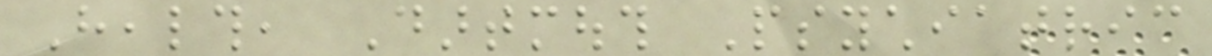Health, Dartmouth Psychiatric
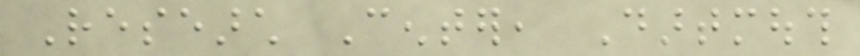Research Center, Dartmouth
